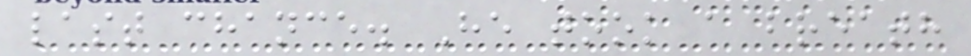last chance. He took a breath
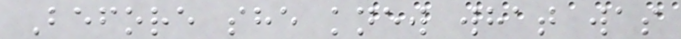Before she knew what was
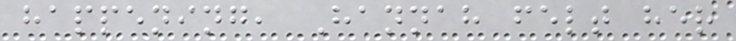happening, Hannah felt her
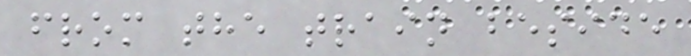from the train beside
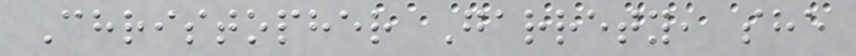Christopher Garrety, she
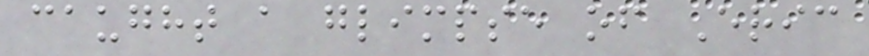caught a glimpse of Eric
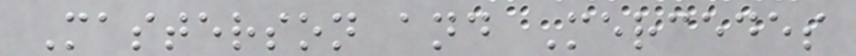Masterson and Mercedes
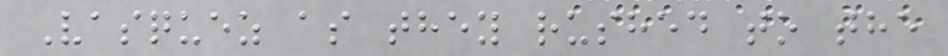Vasquez as they rushed to the
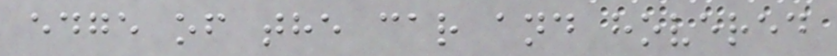edge of the car and hovered
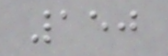150
